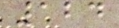124
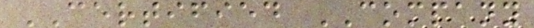CERTIFIED COMPANY
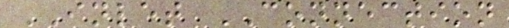INLET CONNECTION
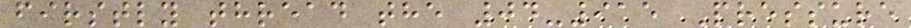firstly thread the 04-915 Pressure
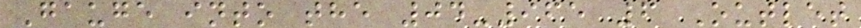Gauge into the 04-965 6 Outlet
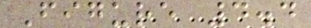Figure 4.4
